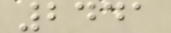2441
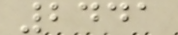2441
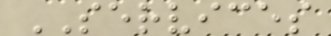SERVICES
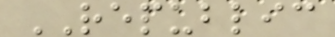REPUBLIC
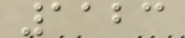1123
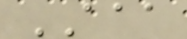AAA
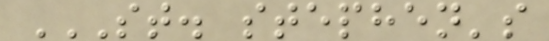ST. STEPHEN'S
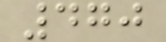470
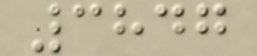3847
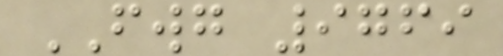FWG 9769
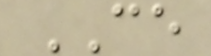CE
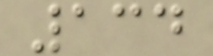134
